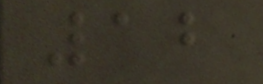12
